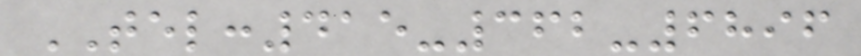TEL:415-362-6896
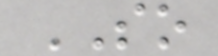SO
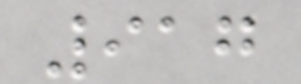917
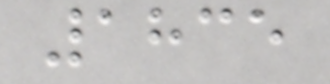1835
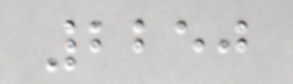2250
